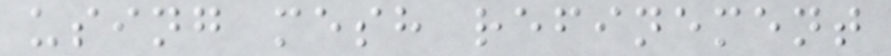using mesh refinement
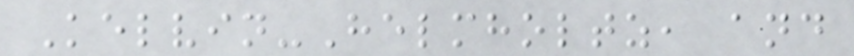Kelvin-Helmholtz, and
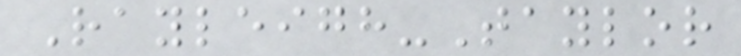Rayleigh-Taylor
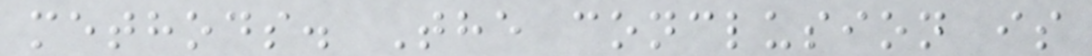methods. The conclusion is
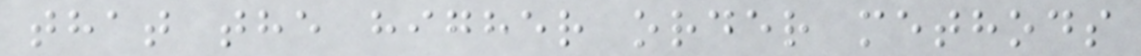that the higher order methods
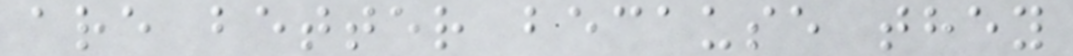are better because they
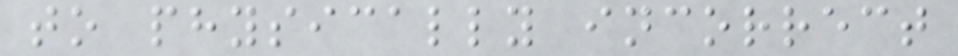to physically incorrect
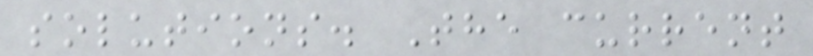solutions. The current
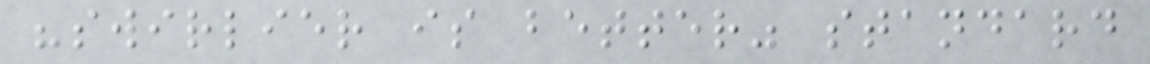"swirlier is better" standard
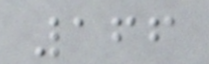166
